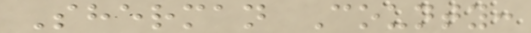Sherman County:
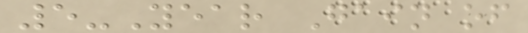5-Year Gain of
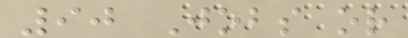90 Jobs or
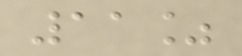11%
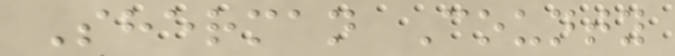Sherman County
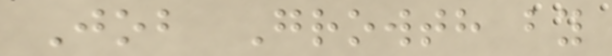Job Growth by
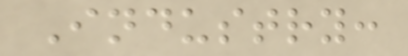Industry:
